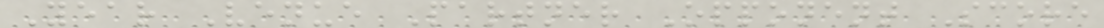Year Venue Partner Opponent Score
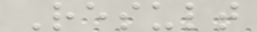Result
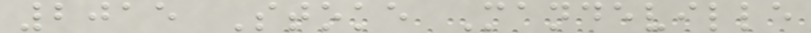2015 Stoke Mandeville
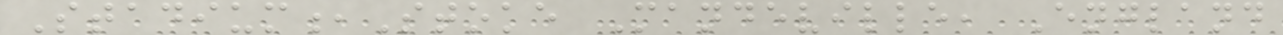Stadium,Stoke Mandeville, England
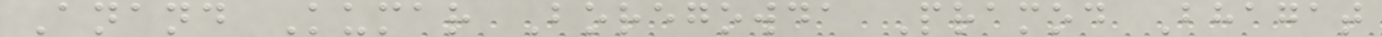Anand Kumar Boregowda Pramod Bhagat
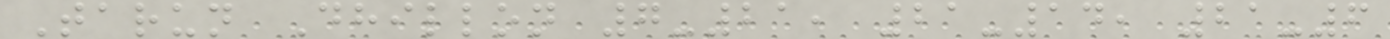Tarun Dhillon 7-21, 21-14, 21-6
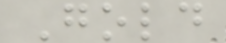Gold
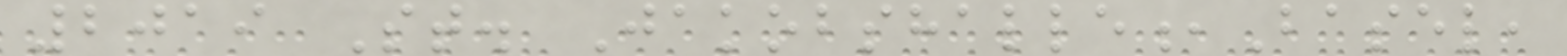2019 St. Jakobshalle,Basel,
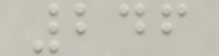246
